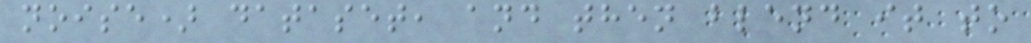noise) dataset, and then blend it to
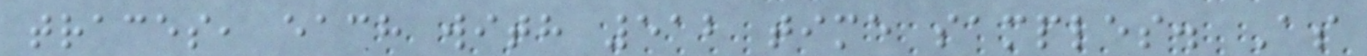traces, each with 512 time samples. As
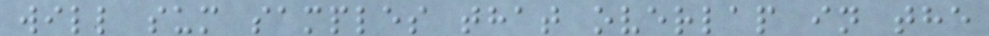will sum samples that overlap in the
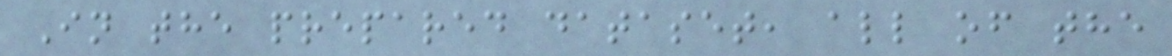In the prepared dataset, all of the
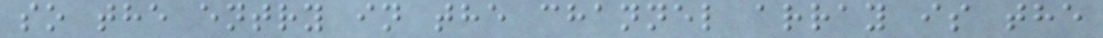so the entry in the channel array is the
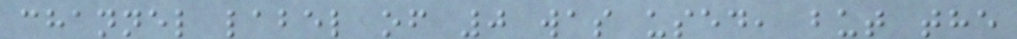channel label of 0 was used, but the
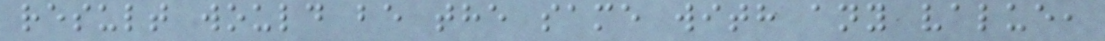result would be the same with any value,
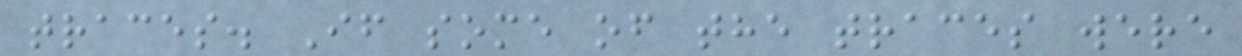traces. If some of the traces were
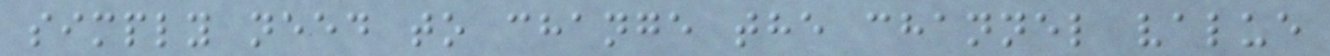simply need to change the channel value
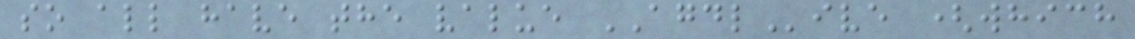so all have the value AGDLive (which
